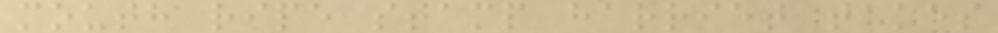mouth ripe stamp harriet takes
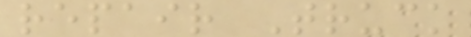repair Truck
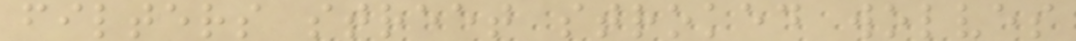filters street stroked wolves
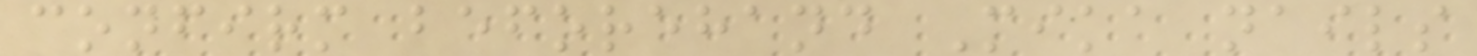confirm beforehand Mika nails
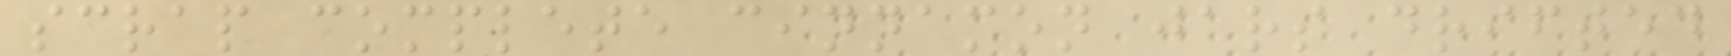scrap complete cinnamon jars drifted
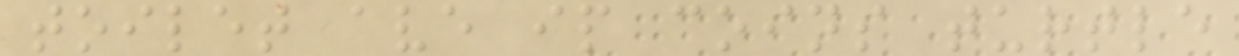toilet ave ip coins turtle
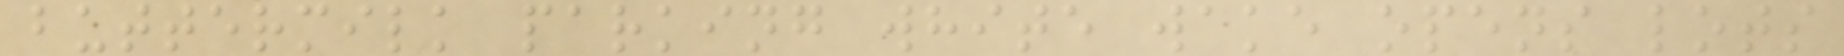buttermilk parking white wake opens lots
